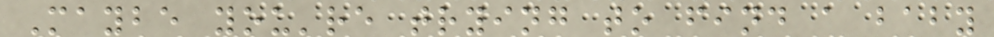Maybe you're trying to find a baby
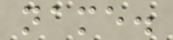name.
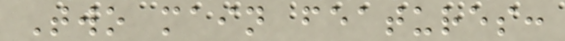Two main features:
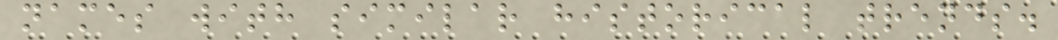names with similar historical trends.
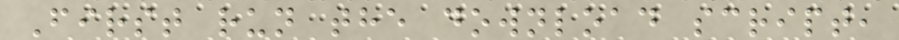First run the download script,
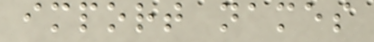import names
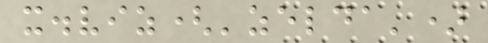x.viz('zelda')
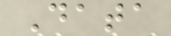Data
